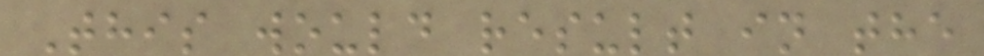This would result in the
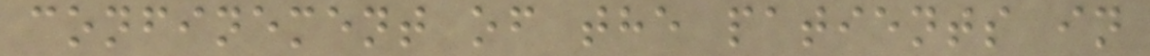confinement of the patients in
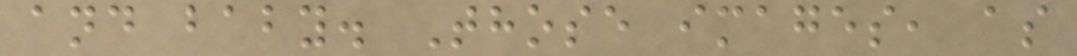and baby. Those images, as
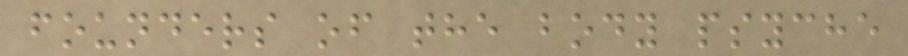founders of the body psyche
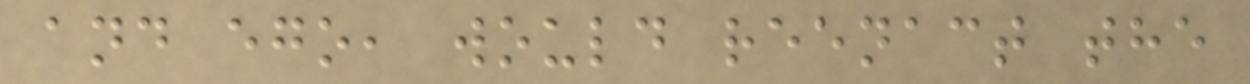and ego, would reenact the
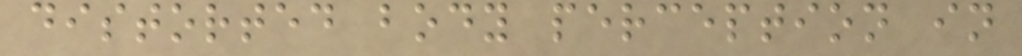distorted body perception in
